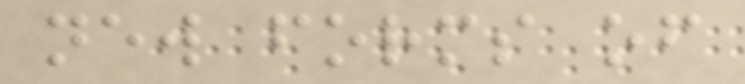new forms of
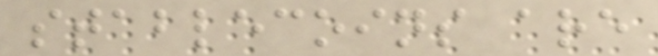stablecoins are
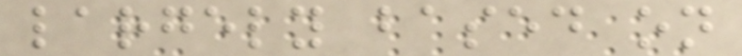largely based on
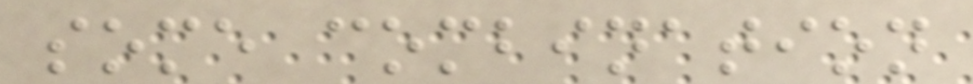some combination
